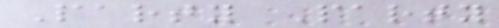Party Party
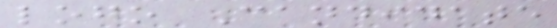logo Candidate
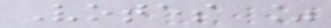Votes %
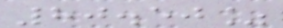80.50%
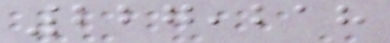227,218
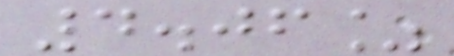4.06%
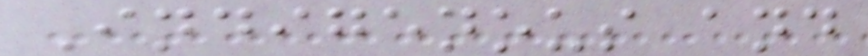Indigenous and
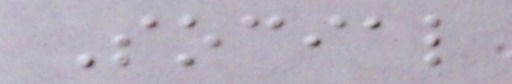Social
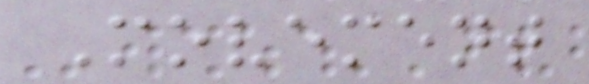Movement
